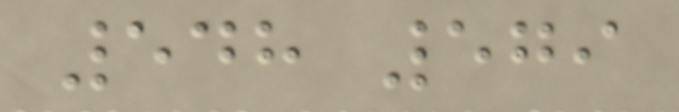548 579
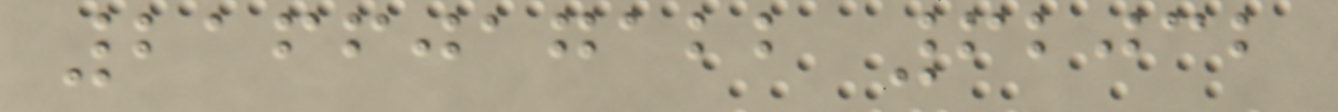2166017122 62032
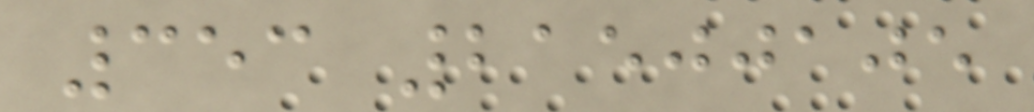353 21500105
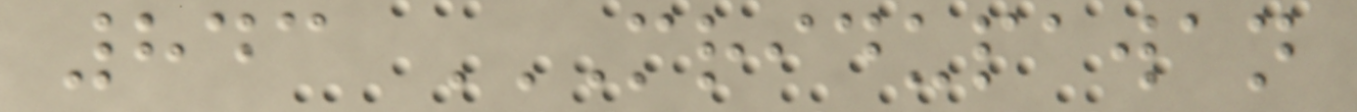843 MRIDUPAWAN
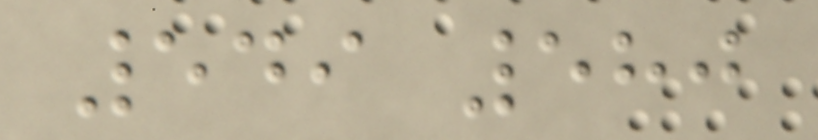549 580
